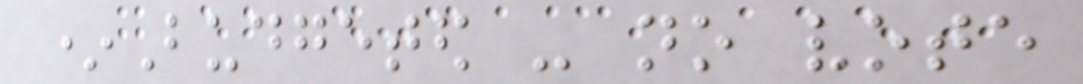*Budgeted - no vote
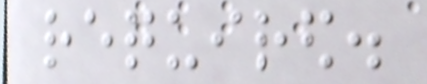required.
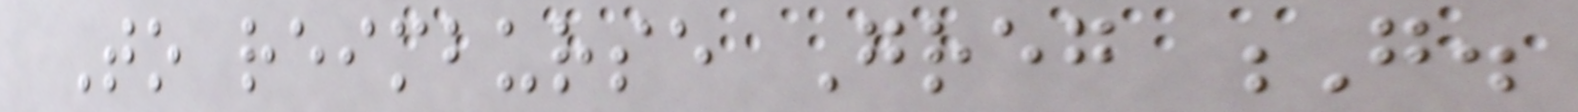To reimburse Greg G.
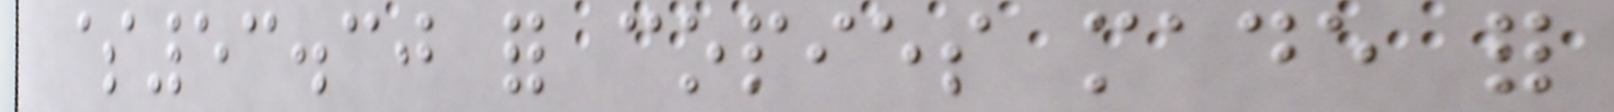$53.30 for copies made for
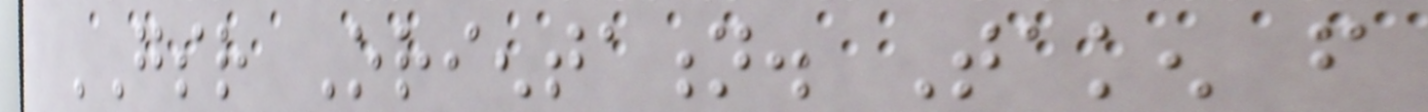GSR Orientation. Taken from
